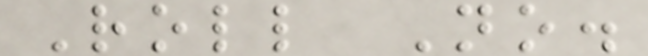Roll No.
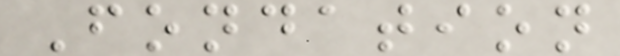Fondation
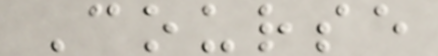Course
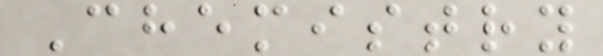Chemistry
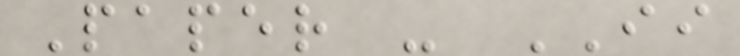Paper - II
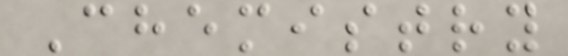Chemistry
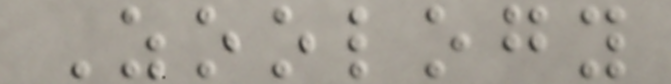Zoology
